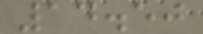14.50
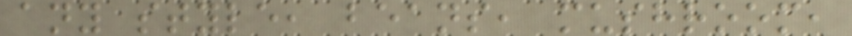any style, beans, mushroom,
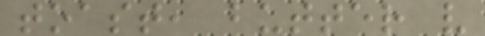toast, butter v
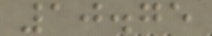10.75
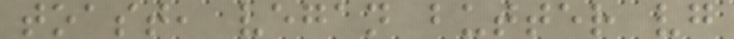toast, vegan butter vg
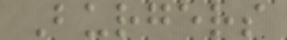Burgers
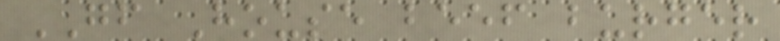GF House beef burger
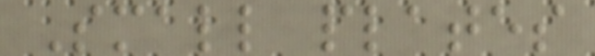Small plates
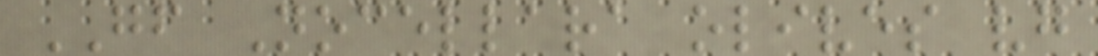GF Nocellara olives vg
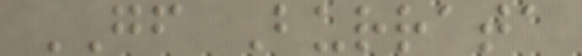GF Burrata
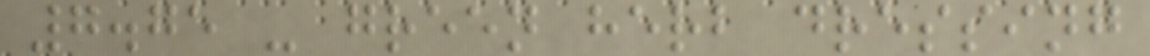7.75 - green herb dressing
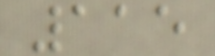115
